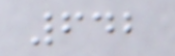642
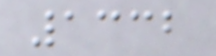1332
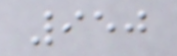950
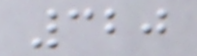320
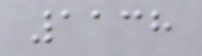1138
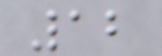12
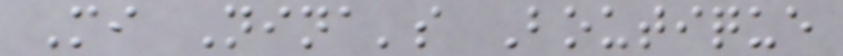Mi Nina's Boutique
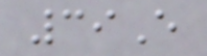39E
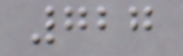727
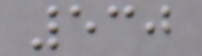530
